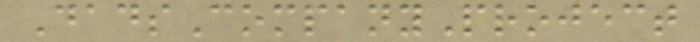DadsCompanyProject
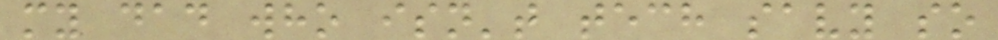my dad who isn't tech savy so
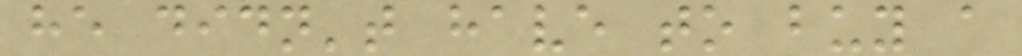he didn't have to buy a
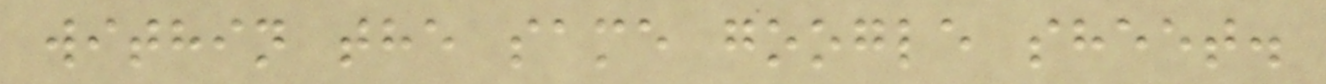within the same google sheet.
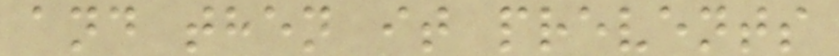and then it prevents
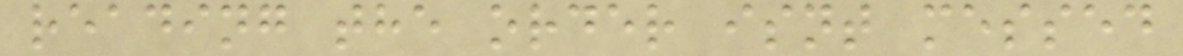reading the order isnt messed
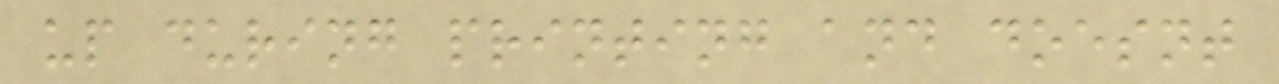up during printing and doesnt
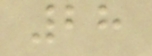28
